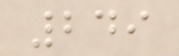249
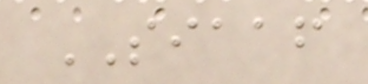SIAAF
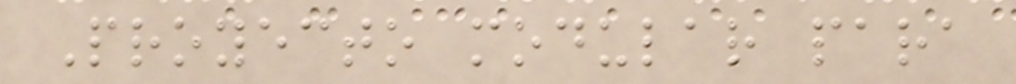Proyecto modular para
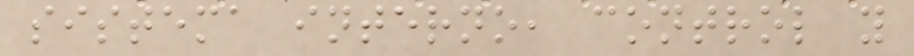sistema interno, control y
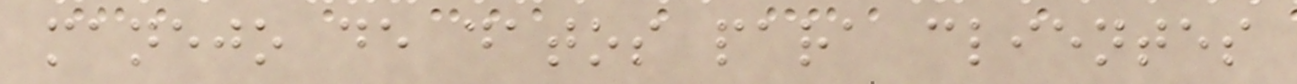manejo de datos para clientes
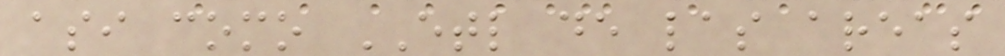asi como ETL de las areas
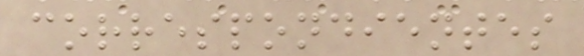correspondientes
